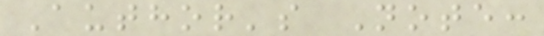Author's Note:
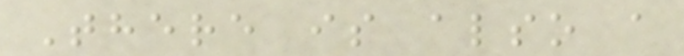There is also a
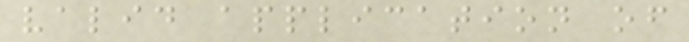valid application of
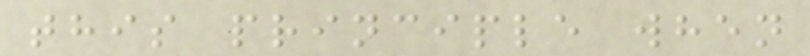this principle when
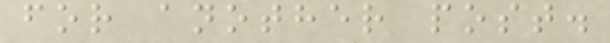for another post.
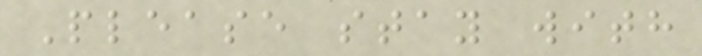Please stay with
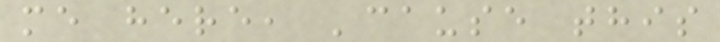me here, 'cause this
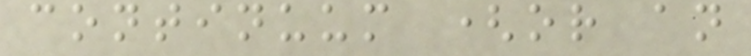continuum (or an
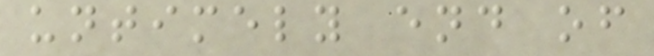untimely end of
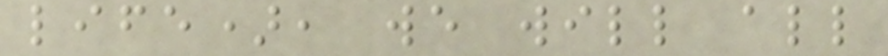life), we will all
